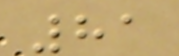81
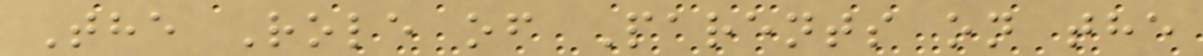The Role of Parents on the
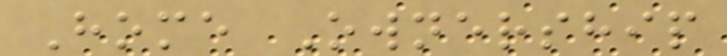Home Ownership
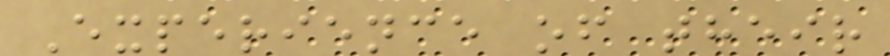Experience of their
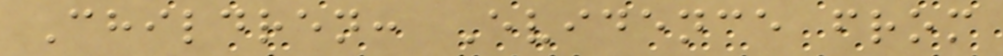Children: Evidence from
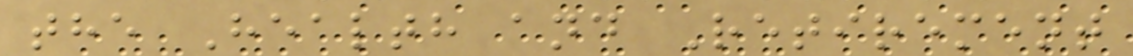the Health and Retirement
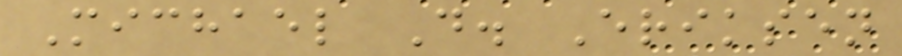Michael D. Eriksen
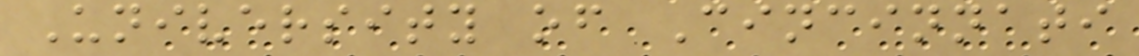University of Cincinnati
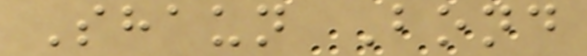Shaun Bond
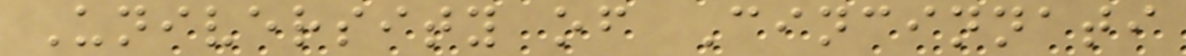University of Cincinnati
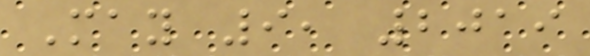May 9, 2019
